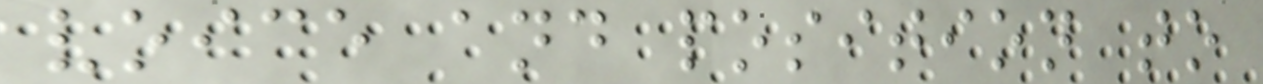voice and position to
